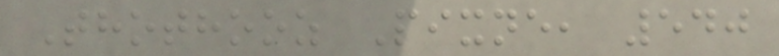Thothooz Pixne, 540
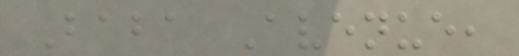Baba Avenue,
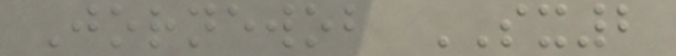Jornewob SX2
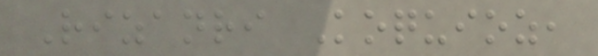Rizanri Koquioz,
